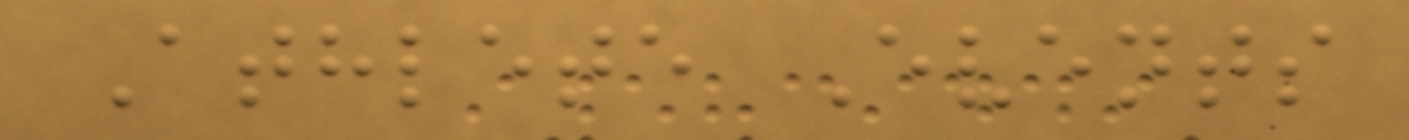Athlete Events
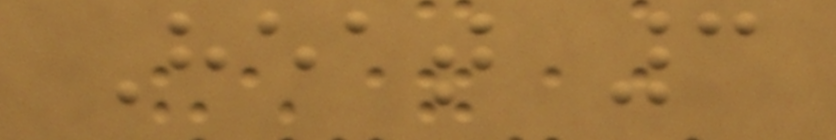Heat 3
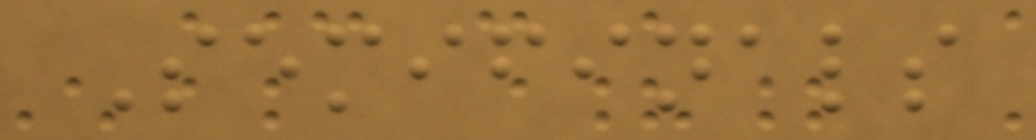Semifinals
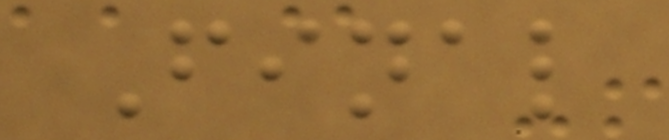Final
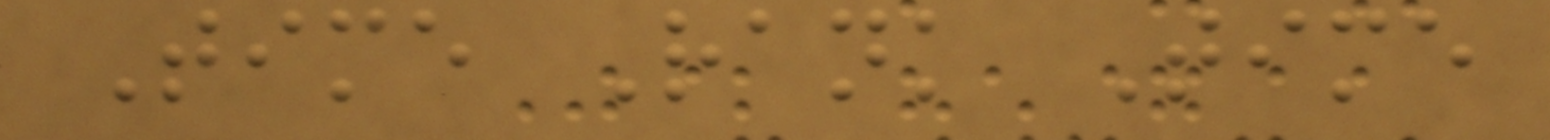Time Rank Time
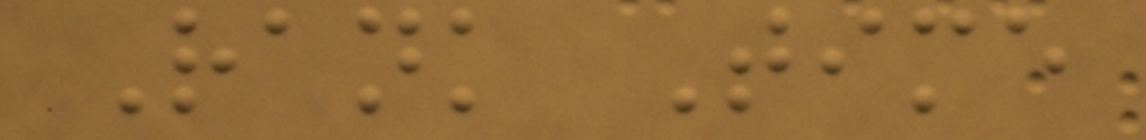Rank Time
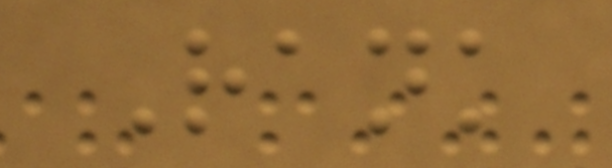Rank
